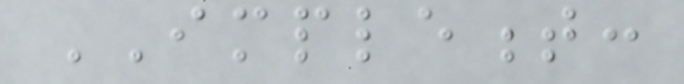IMPLEMENT:
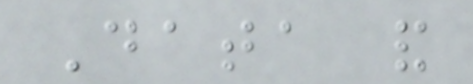Data and
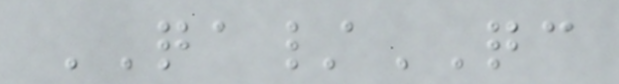QA/QC
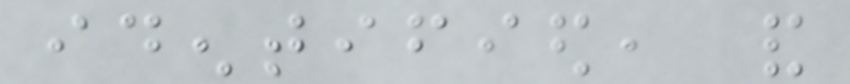identified, and
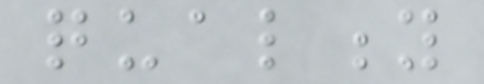quality
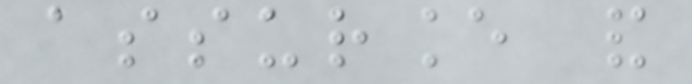assurance and
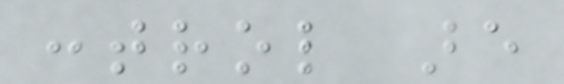control are
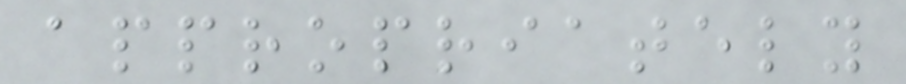appropriately
